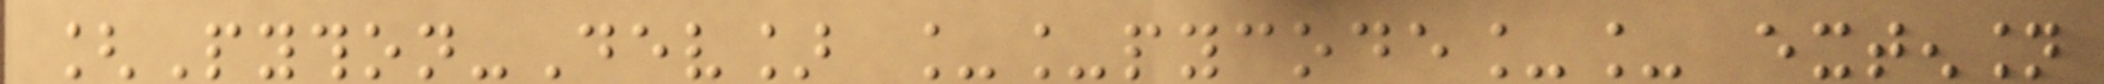[Python-Dev] __pycode__ extension
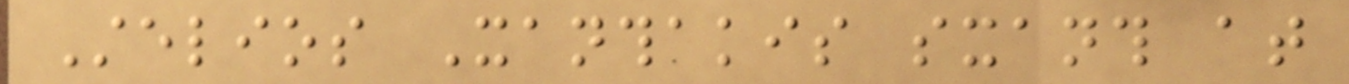Stelios Xanthakis sxanth at
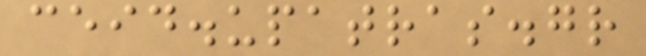ceid.upatras.gr
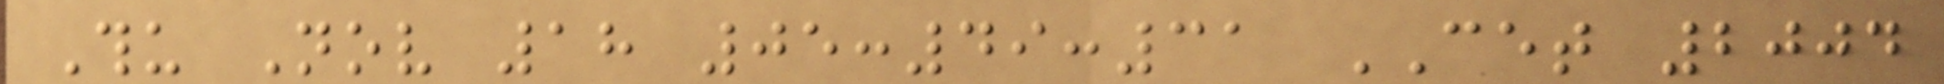Thu Nov 18 05:49:31 CET 2004
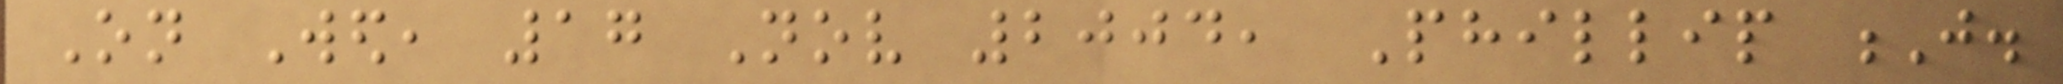On Wed, 17 Nov 2004, Phillip J.
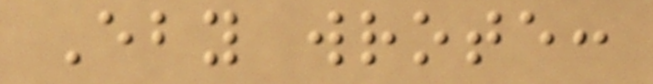Eby wrote:
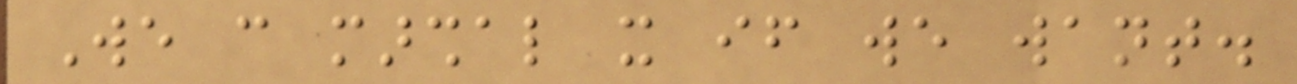We can marshal it if we want.
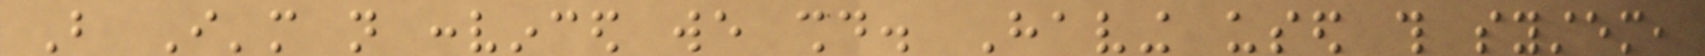But I'm not convinced we should. Having used this system,
